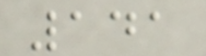141
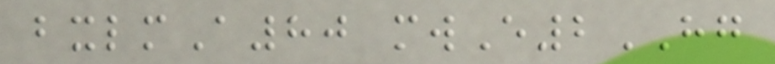bxlmA80 mwE2HG
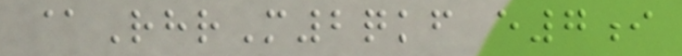@RhrM2qkf e7i
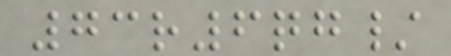73r6qg/
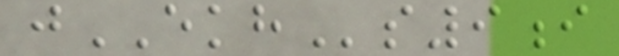jEKHs9i
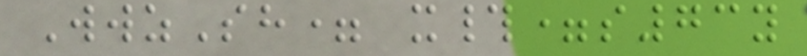WwzSh= x#=s73y
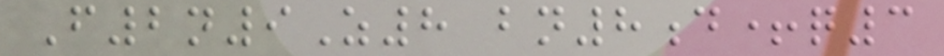F2n9Z8 bn8d+q3
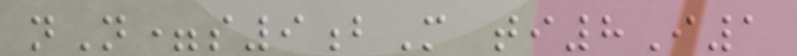nN=s9bM ti8I1
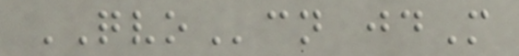QVOcn jdM
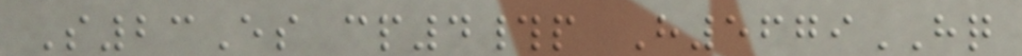S23Es cp4#p H5679HQ
